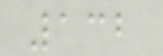132
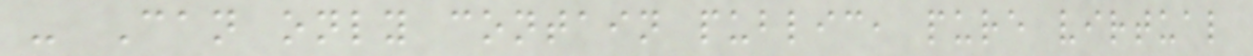- Can only contain public, pure virtual
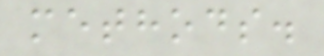methods.
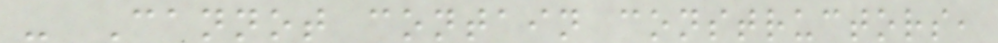- Cannot contain constructors,
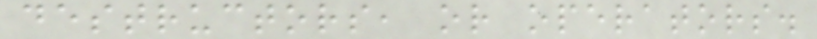destructors, or operators.
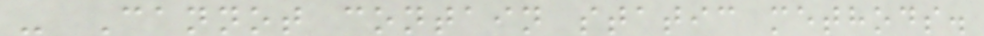- Cannot contain static methods.
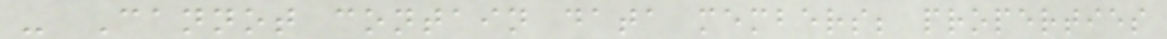- Cannot contain data members; properties
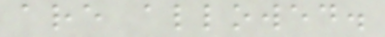are allowed.
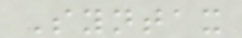Syntax
